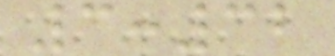3:32
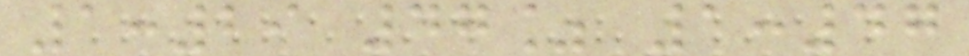1:29 47% 1:47
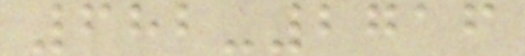682-2716
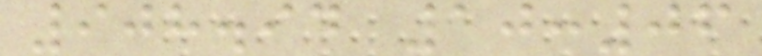908.94 10:06
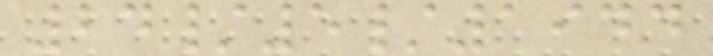24/5/1944
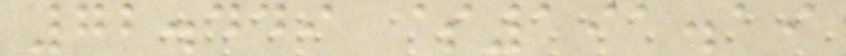72.449 $191.19
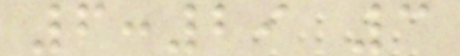6:29 3
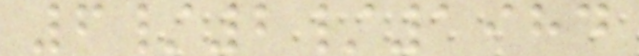6/2/1984
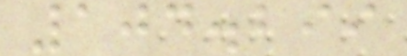104.299
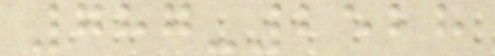787-2528
